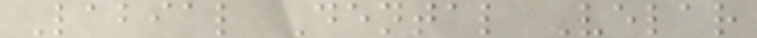Labial Dental Velar
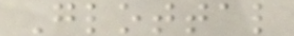Glottal
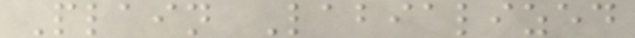Plain Labialized
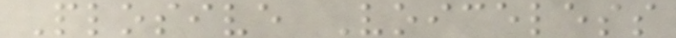Plosive Voiceless
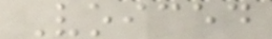Voiced
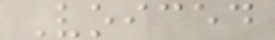Voiced
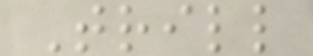Trill
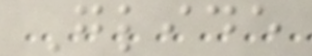Glide
